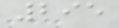295
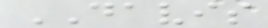DAVIS
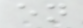en
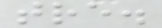tre.
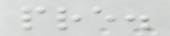pre.
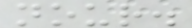nour.
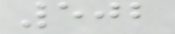502
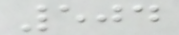504
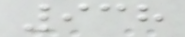938
